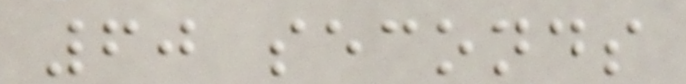60 seconds
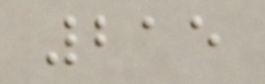215
